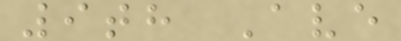9th Ave
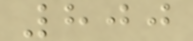800
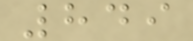849
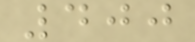400
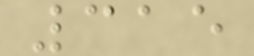315
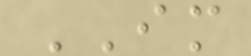IM
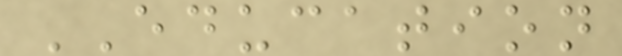EDUCATION
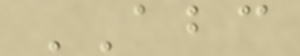ABC
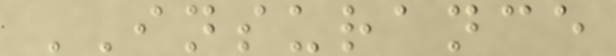INSURANCE
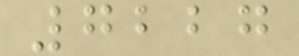7227
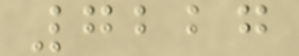7227
